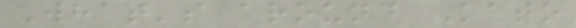What's around Kato
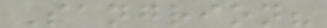Sangrion?
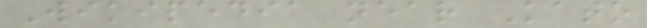Wikipedia near Kato
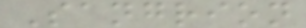Sangrion
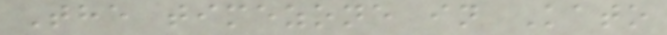The timezone in Kato
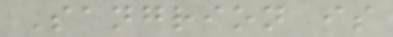Sangrion is
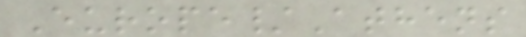Europe/Athens
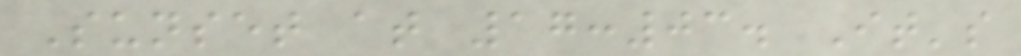Sunset at 17:03. It's
